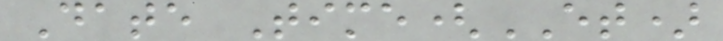Date Time(ET)
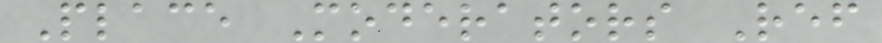Place Moderators Ref
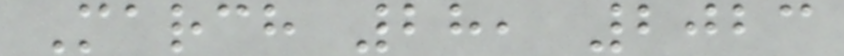March 28, 2023
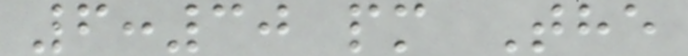6:30 pm The
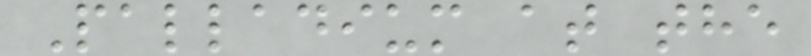Palladium at the
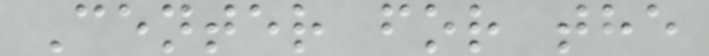Center for the
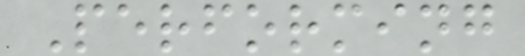Performing
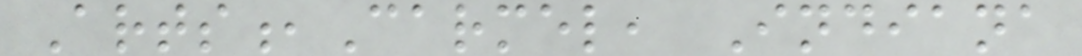Arts,Carmel, Indiana
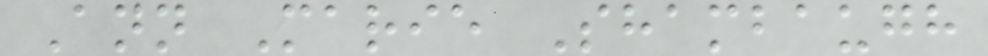Ann Marie Shambaugh
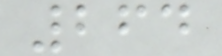264
